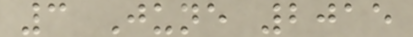3 June 2015
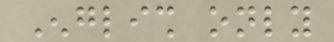English only
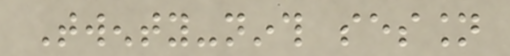Twenty-ninth session
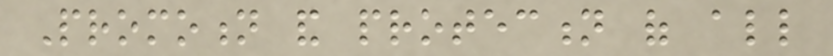Promotion and protection of all
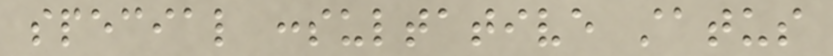special consultative status
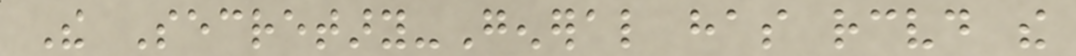The Secretary-General has received the
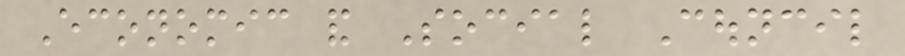Economic and Social Council
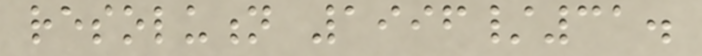resolution 1996/31.
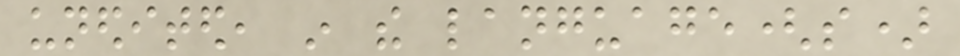unedited, in the language(s)
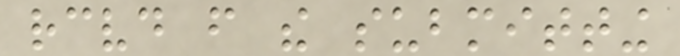received from the submitting
